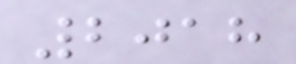2018
